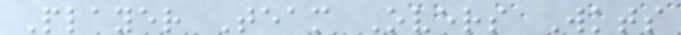Player Team Overs Wkts
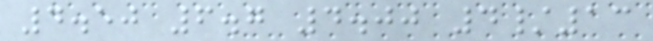4.50 6.7 4.00 4/13
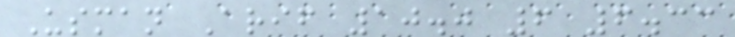Usman Arif 10.0 6 6.33
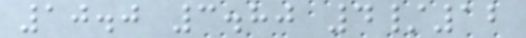10.0 3.80 4/12
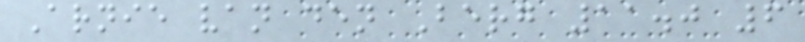Arnie van den Berg 11.0 6
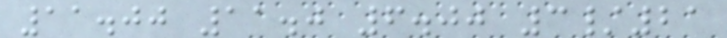11.00 11.0 6.00 3/21
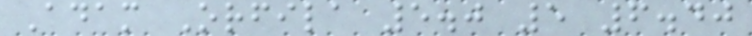Adam Orfila 5.0 5 6.40
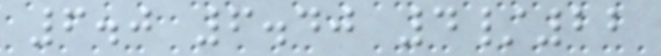6.0 6.40 4/22
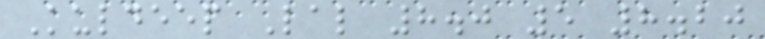Kuldeep Lal 8.0 5 8.20
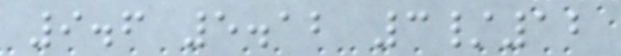9.6 5.12 3/12
